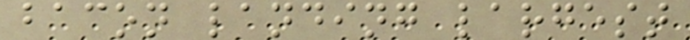bacon landing largest
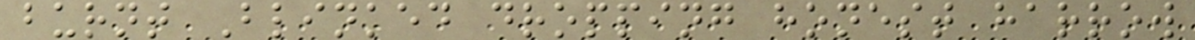burnt Blinked dropping honest harrow
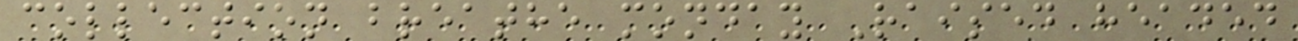collection breathe monday Raised headed
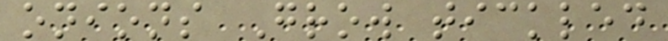onions Grow tickled
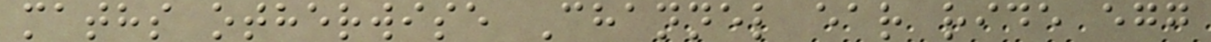maths otherwise Channel ear ride egg
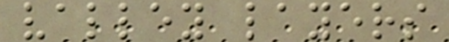valley layers
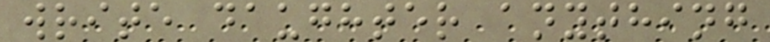write daughter anything
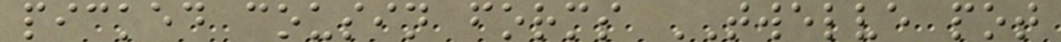picked cousin forms TWELVE pot
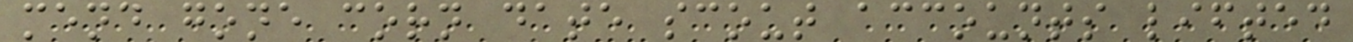mend gone corn date scout accounts lifted
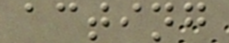acting
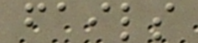fails
